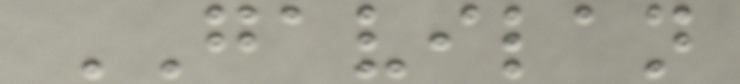GAVILAN
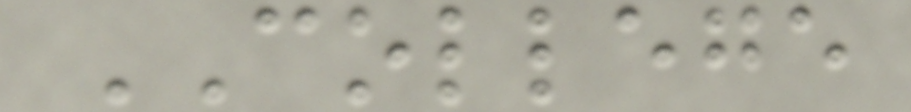COLLEGE
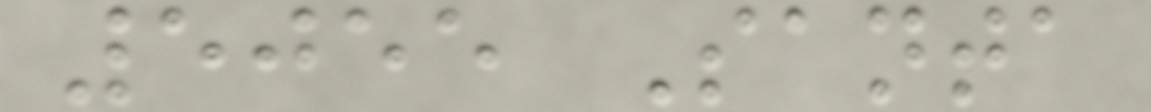5055 Santa
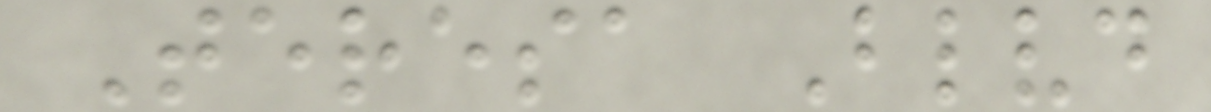Teresa Blvd
